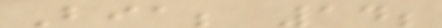Bia; 14;
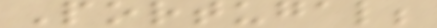Portugal;
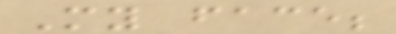My face;
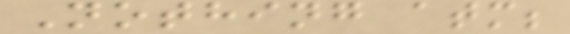Nothing atm;
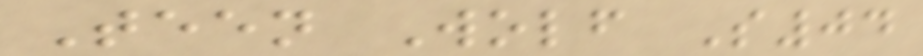Teen Wolf S04
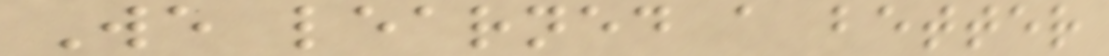We learned a better
